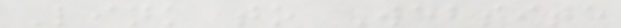Link to Website
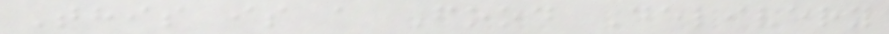This is a Food Delivery
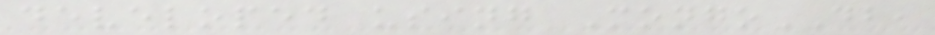developed using MongoDB,
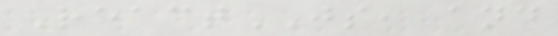ReactJS, and
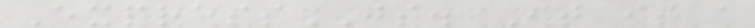ExpressJS. It is a
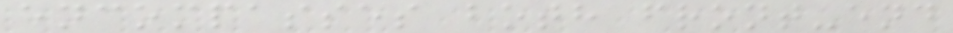encompasses both front-end
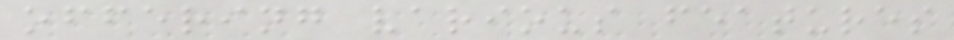offering various features
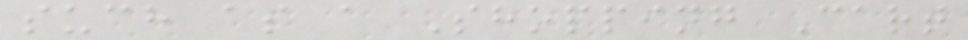such as a Shopping Cart
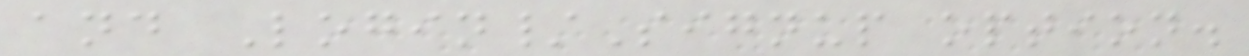and Login/Signup option.
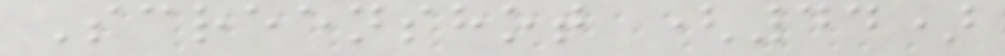Screenshot (44)
